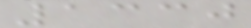1330
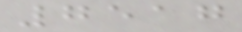7517
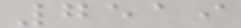7519
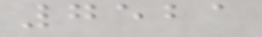7521
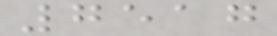7517
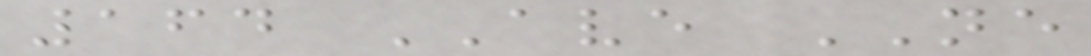164 AVE NE
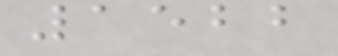1522
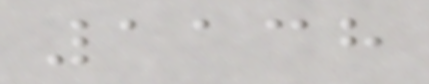1138
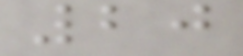20
